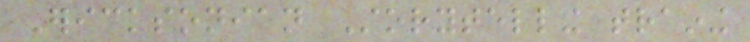Ericksonian Storytelling training
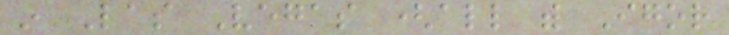in Las Vegas (all with Igor
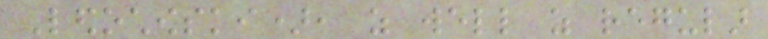Ledochowski), as well as regular
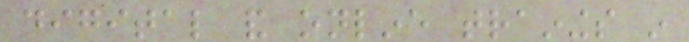digital and online trainings in
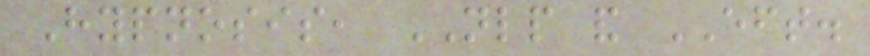Hypnosis, NLP and EFT.
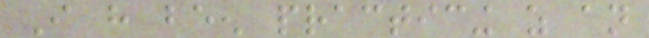I have been practicing as an
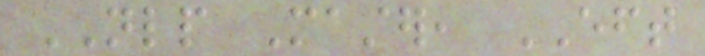NLP Master, EFT
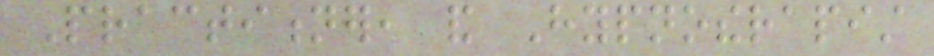Practitioner, and Hypnotherapist
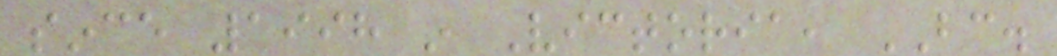since 1998 in Victoria, BC.
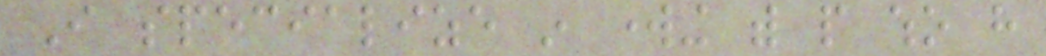I specialize in working with people who have
